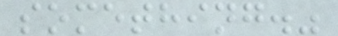something."
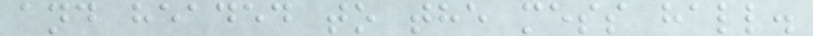and headed to the mess hall.
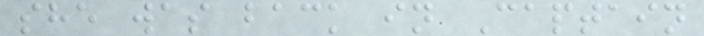she was back in Captain
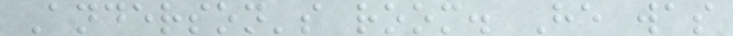Anderson's room. He was
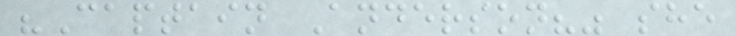"Captain Anderson?" she
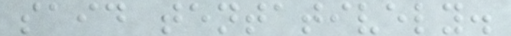said tentatively.
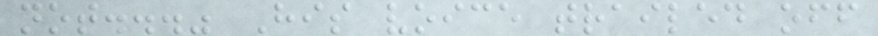not..." His voice trailed off
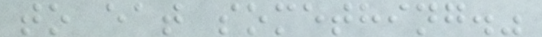to eat something."
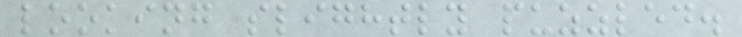looking slightly puzzled.
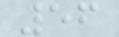56
